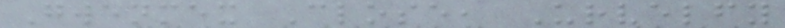Gwenmex Close, Urvelfy
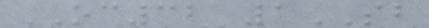OC32 1SB
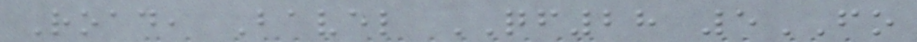Road, Bavel QF28 5FO
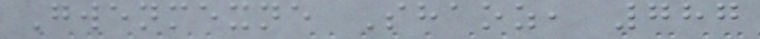Gwenmexne Shaoz, 787
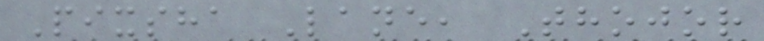Pixsha Lane, Thojor
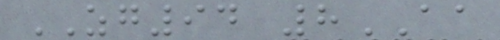ZG94 8AA
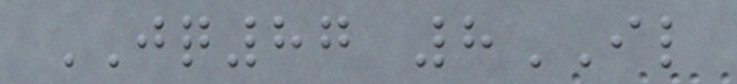JQ87 8IL
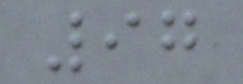97
